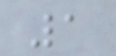1
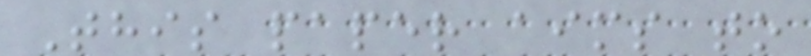This paper aims to
